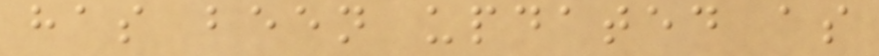has been updated as
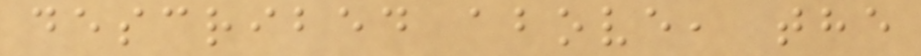described above, the
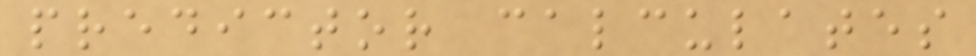predictor calculates
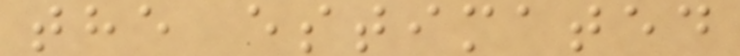the estimated
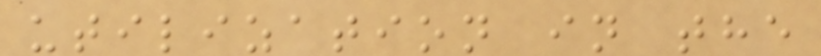utilization in the
